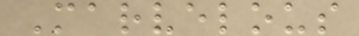Marvelous
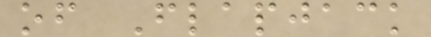of Flapjack
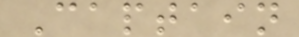Captain
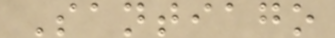Santiago
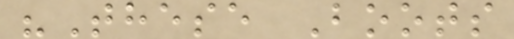"These Boots
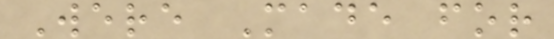Were Made for
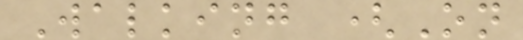Walking (On
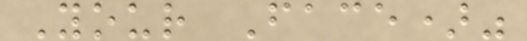Your Face)"
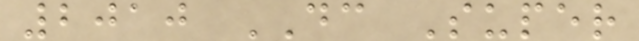2010 DC Super
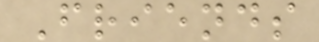Friends
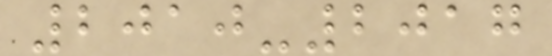2010-2017
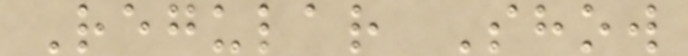Regular Show
